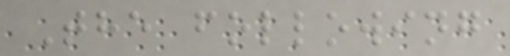The following
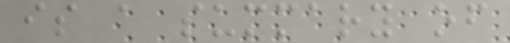is a summary of
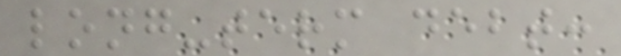long-term debt:
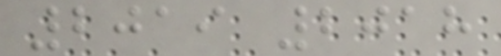2019 2018
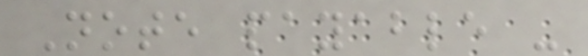Note payable -
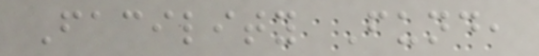Facility Fund,
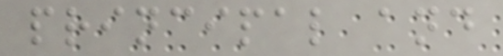principal and
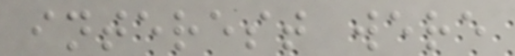interest were
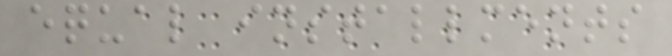equal installments
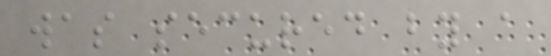was secured by a
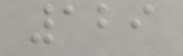129
